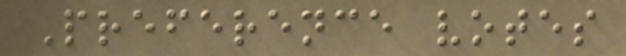Preference votes
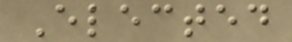Elected
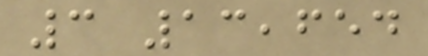3 13,654
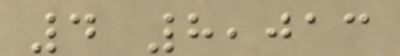4 8,013
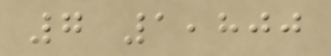7 1,800
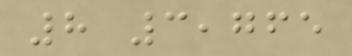8 3,765
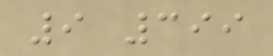9 399
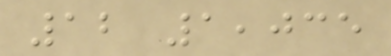12 1,035
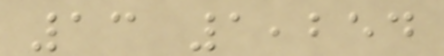13 1,254
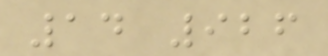14 926
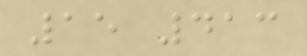15 413
